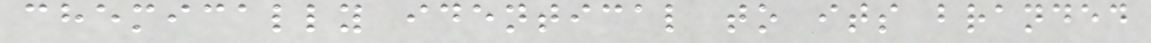chemically identical to its branded
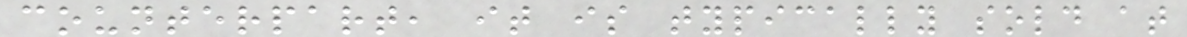counterpart, it is typically sold at
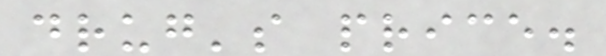drug's price.
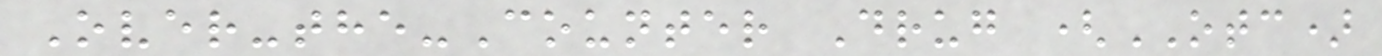Over-the-Counter Drug (OTC)
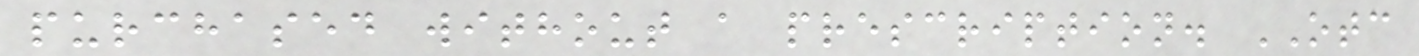purchased without a prescription. OTC
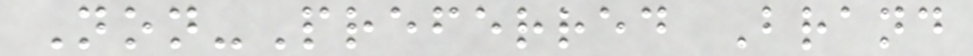Non-Preferred Brand
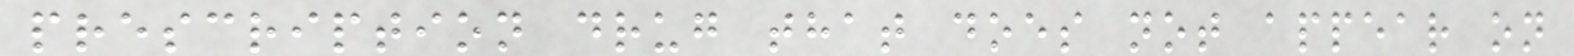prescription drug that does not appear on
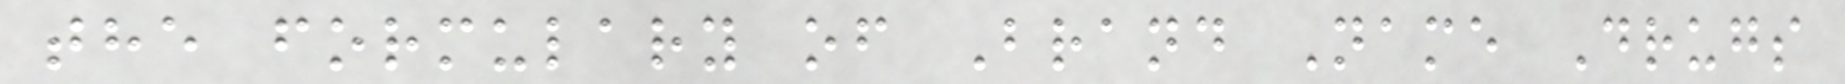the formulary of Brand Name Drugs
